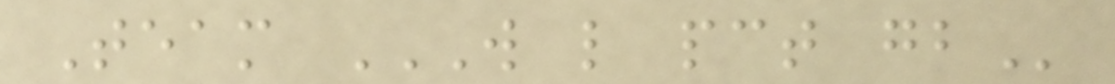Team W L PCT GB
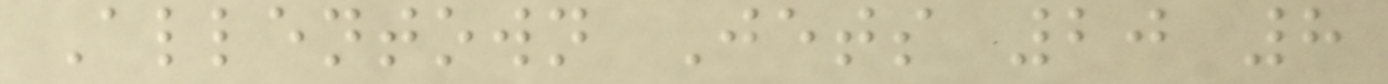Allentown Jets 20 8
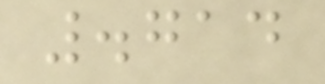.714
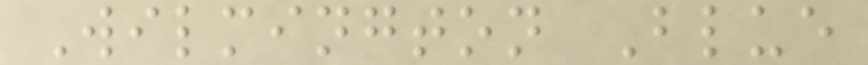Wilmington Blue
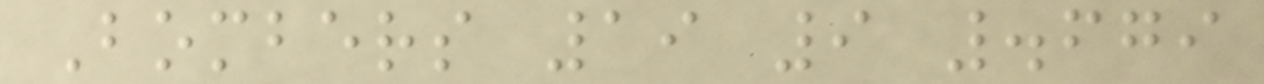Bombers 19 9 .679
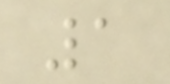1
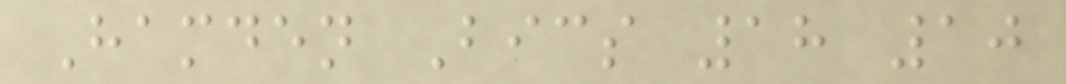Hamden Bics 18 10
